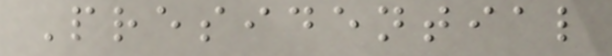Presidential
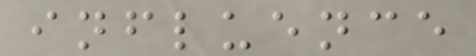influence
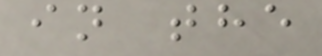in the
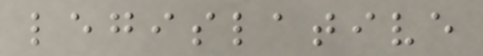legislative
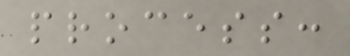process:
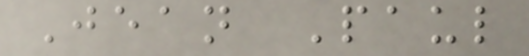Jean Paul
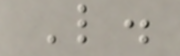L.
